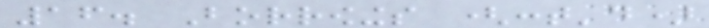16. Borrowings (cont'd)
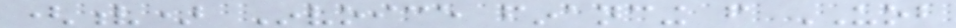(v) Invoice financing from UOB
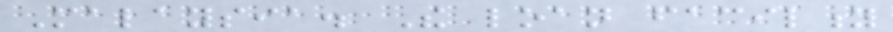Malaysia. The loan facility
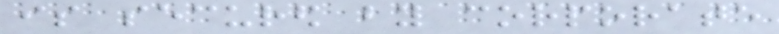is secured by corporate
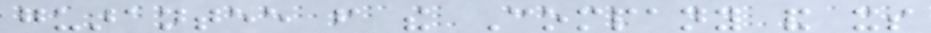guarantee from the Company and its
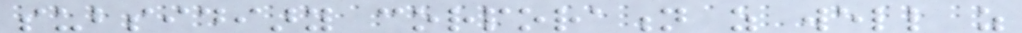subsidiary corporation as well as
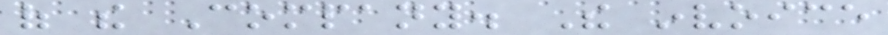of the Company. The invoice
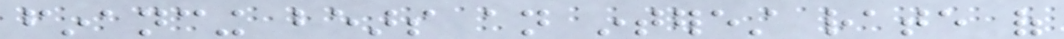financing bears an interest rate of
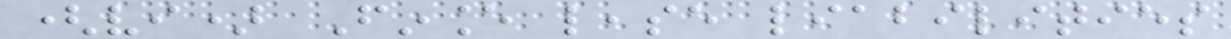(vi) Finance lease liabilities
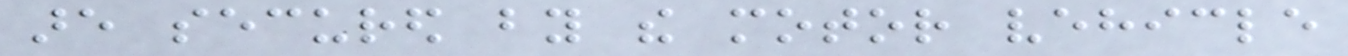are secured by the motor vehicle
